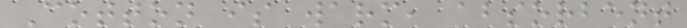Cotton is warm, absorbent
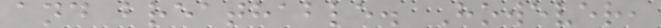and breathable. However,
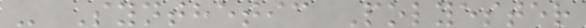- Synthetic Polyester
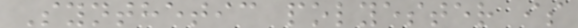Synthetic polyester is
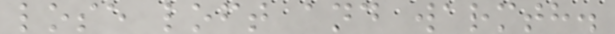lose loft and warmth.
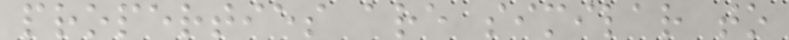properties are similar to
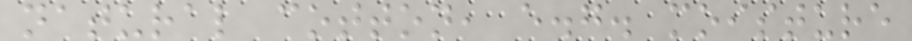natural cotton, e.g. moisture
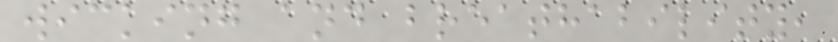wicking and breathability,
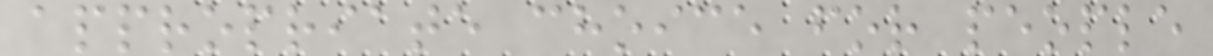appropriate choice for people
